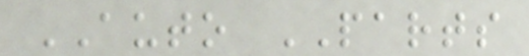AUTO PARTS
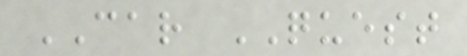CAR QUEST
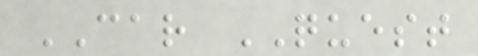CAR QUEST
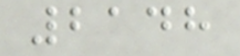2148
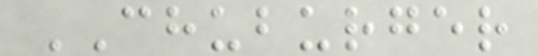CHUBURGER
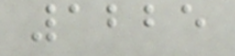1225
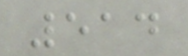514
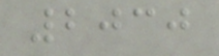2030
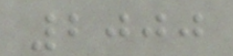2000
